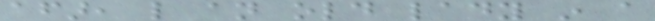afar, like an old lady in a
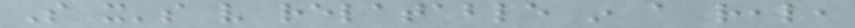So it's very relatable in a real,
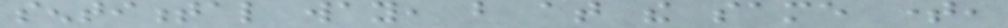sentimental way, but at the same time,
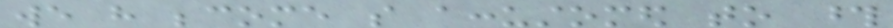we have become so accustomed to those
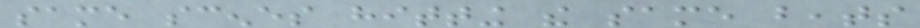same scenes hitting the same beats
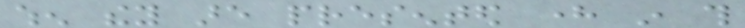when they are presented here in this
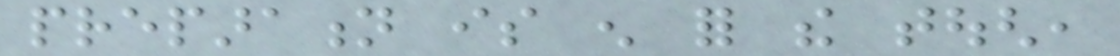preparation is enough for the tough,
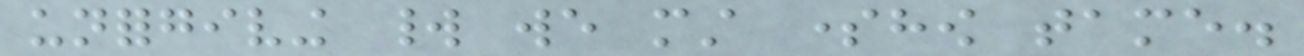unforgiving world we must somehow tame.
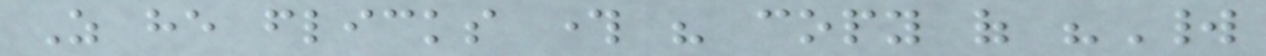As he flicks through his copy of "World
